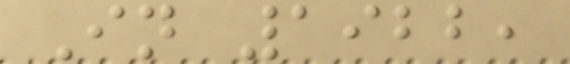In 1922,
